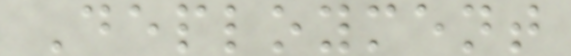Deployment
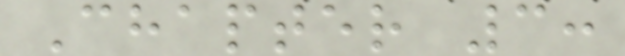Chapter 3:
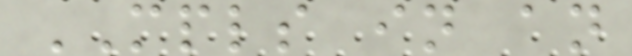MPLS in an
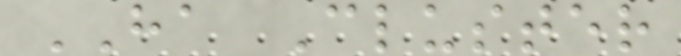HA Cluster
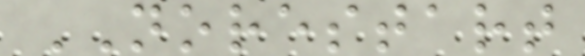NORESTART
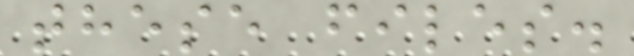these files.
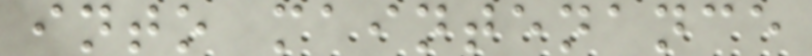into maintenance
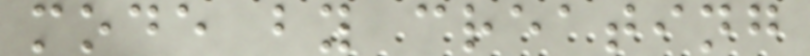mode by creating
